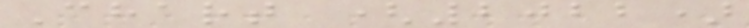Chart (2022)
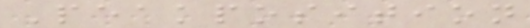Peakposition
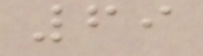69
